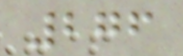276
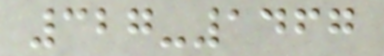327-1467
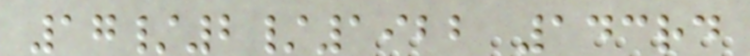17/2/1922 143rd
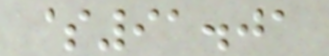$91.01
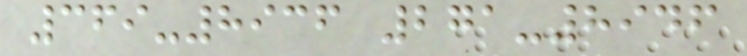369-8936 271-8946
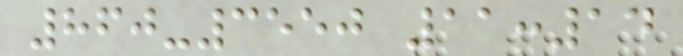860-3550 11:14
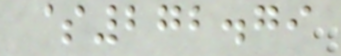$272.79
